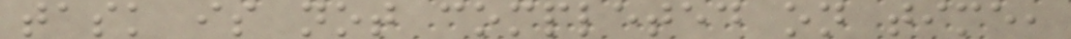task is not completed on time,
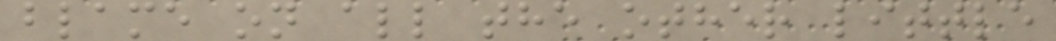blame on all the other little
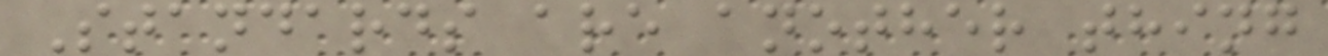Standards are another thing
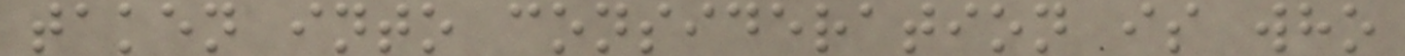taken into consideration is who
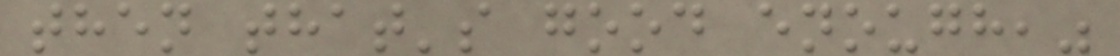then that's good enough,"
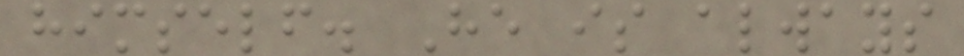himself. He is always
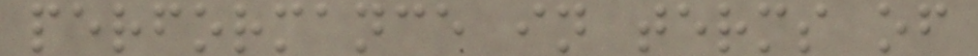performance in terms of
